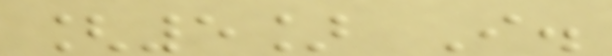[5] I.
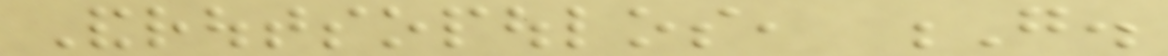Androutsopoulos, G.
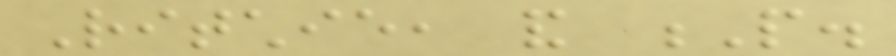Ritchie, and P.
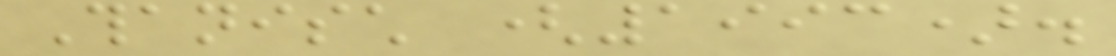Thanisch (1993).
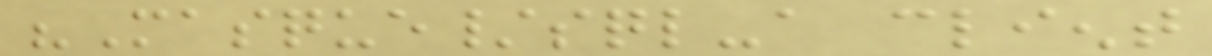"Masque/sql-a client
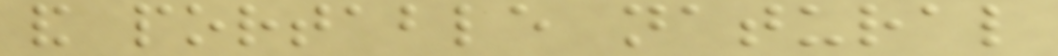and portable natural
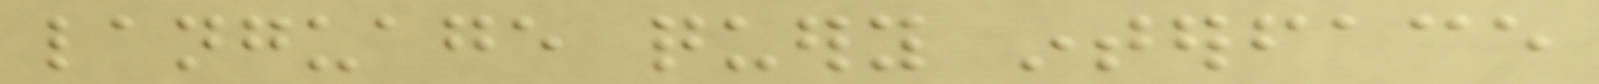language query interface
